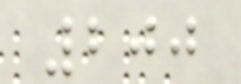200
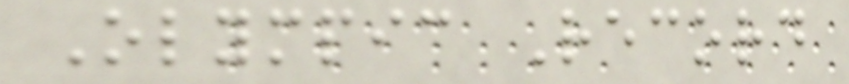Olympic Record
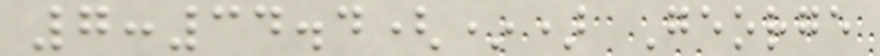7:34.4(*) George
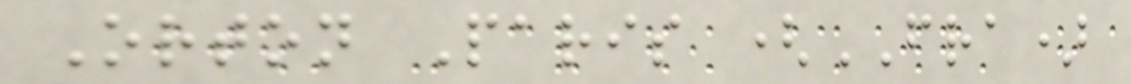Orton Paris (FRA)
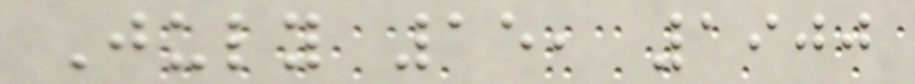July 15, 1900
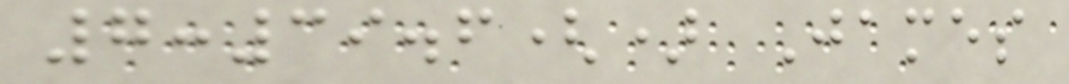7:39.6() James
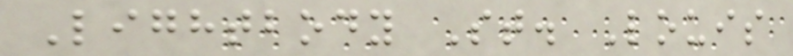Lightbody St. Louis
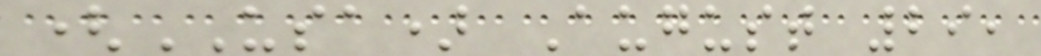(USA) August 29,
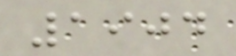1904
